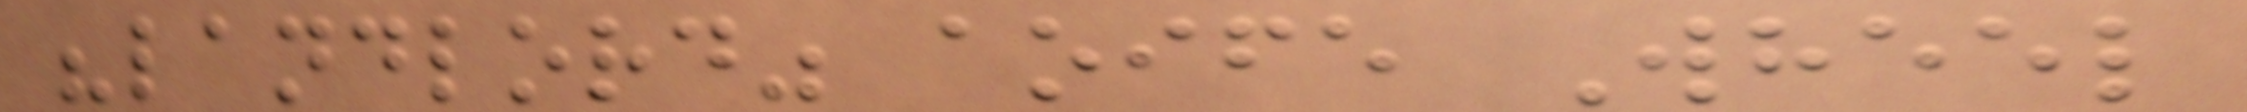"landlord" aoife Wheel
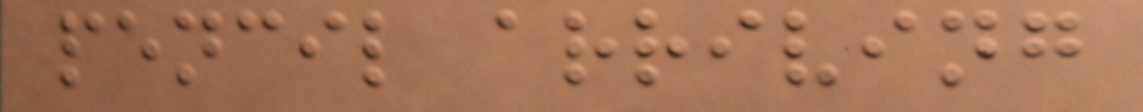pencil arriving
